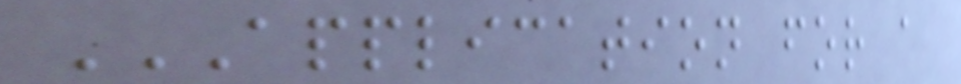APPLICATION FOR A
